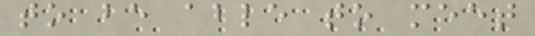to be able to meet
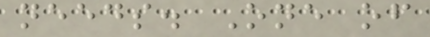needs. One of
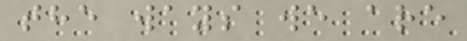the ways we are
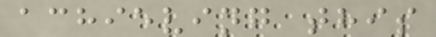achieving this
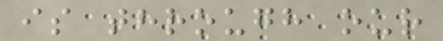is through our
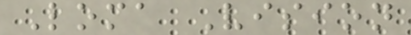Loma Vision
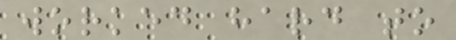worked hard to
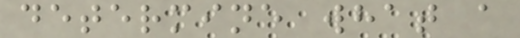determine what a
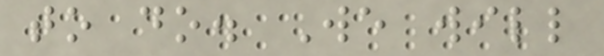to do. We will
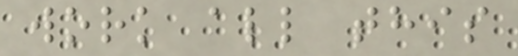work all this
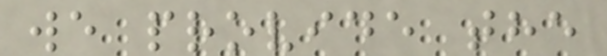we provide the
